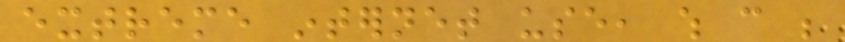extreme internet use, which can be
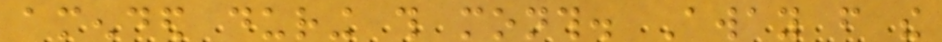amended during this month. Away from the
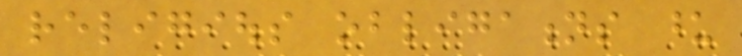religious obligations upon
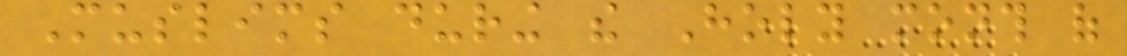Muslims during the Holy month of
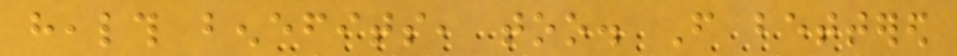health benefits, too. From bettered
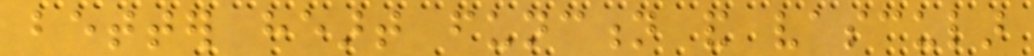better heart function and vascular
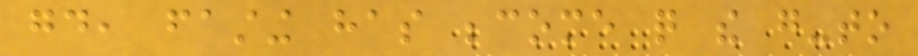good, fasting has become quite the go-to
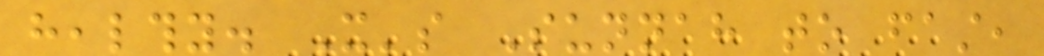healthy. It's Sunnah to fast,
